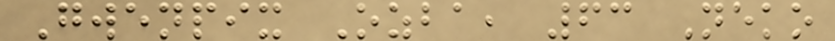Gwenpix Ozba, 63 Neko
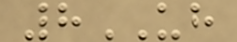8UH
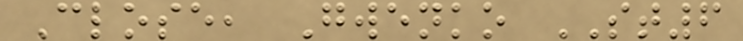Close, Gwenko ST6
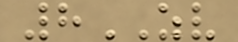8ZV
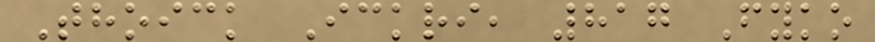Thoick Ickri, 817 Fyko
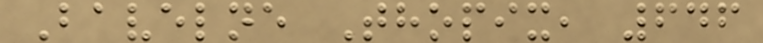Bavelne Thopix, 646
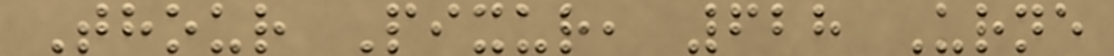Thour Pixur, 628 Urne
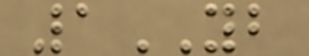1YB
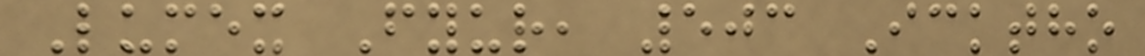Lumex Fyur, 503 Icktho
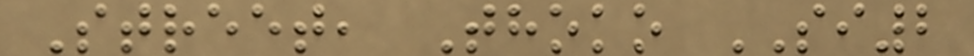Street, Thoko SI2
